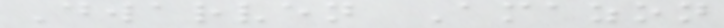Dwarven Amazon
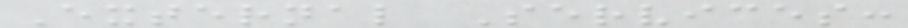External Services:
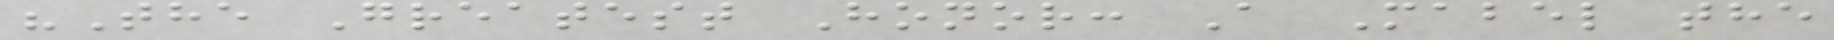"The Greatest Honor: A Mabel the
